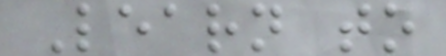Learn to
